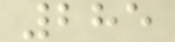285
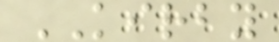KIRBY
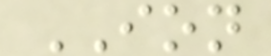ION
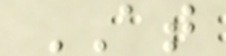AT
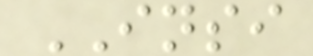INSI
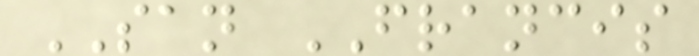SAN FRANCIS
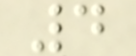4
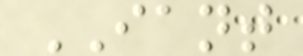IANT
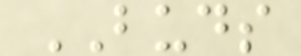BUDS
